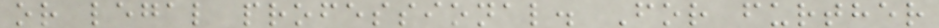or legal professional. For further
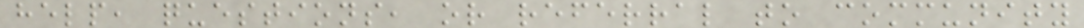help, questions, or referral to community
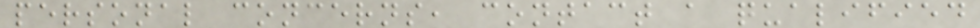personal concerns, contact a qualified
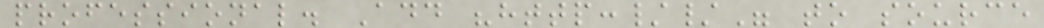professional. Add "http://" to source
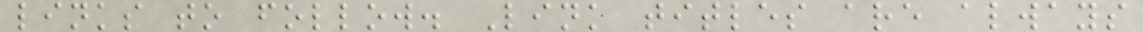links to follow. Link titles are always
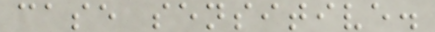case sensitive.
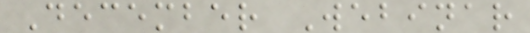December Webinar
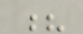?
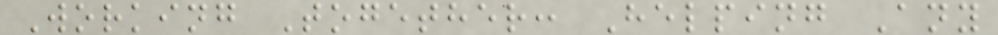Working Together: Helping Any
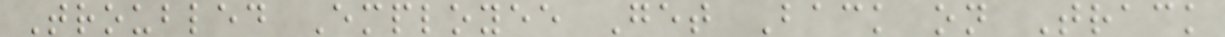Troubled Employee Get Back on Track
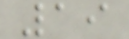19
